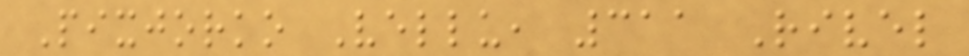Pixjorko Vellu, 311 Rivel
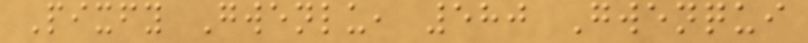Pixfy Gwenlu, 580 Gwenqui
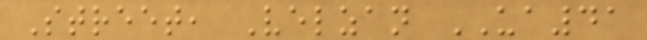Street, Velzan UA41
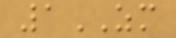1ZM
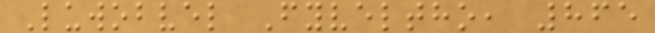Luwobvel Fyveltho, 865
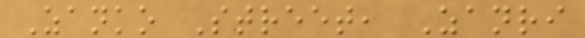Zanko Street, Zanri
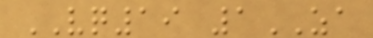VQ19 1ZA
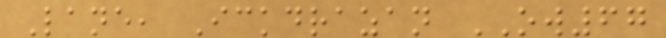Lane, Ickdrazan OW67
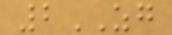2ZG
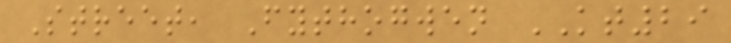Street, Fythogwen KT29
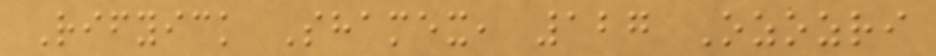Rifyick Shamex, 127 Ozozri
